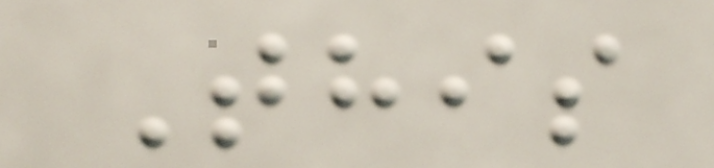This
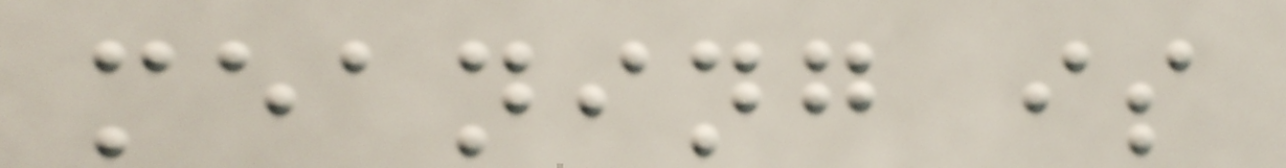meaning is
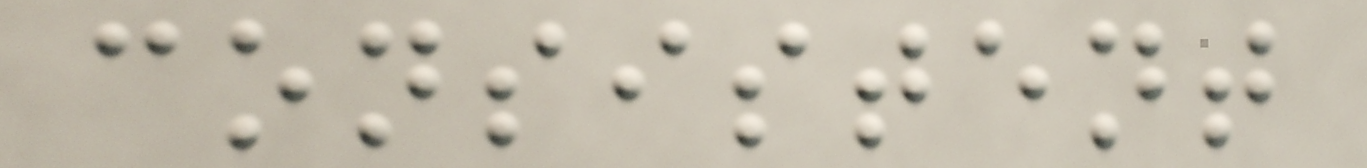consistent
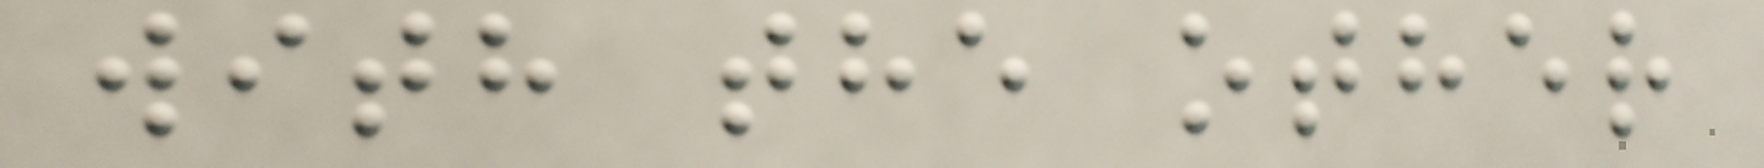with the other
